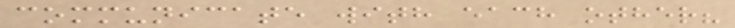communicate with each other?
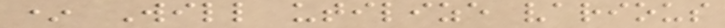* Will utilize various
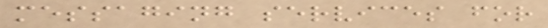messaging services for
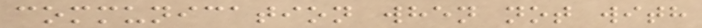communication when not with
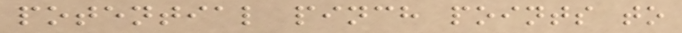potential pinch points to
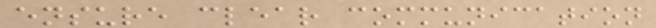ensure clear communication
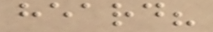heard?
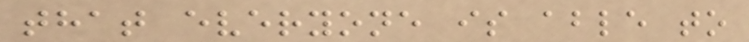that everyone is able to
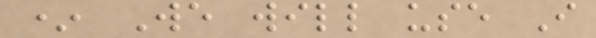* We will use I
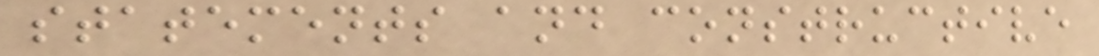statements and constructive
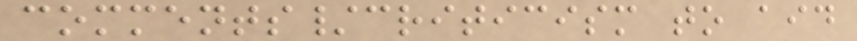comments/criticism to aid
